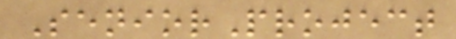SeniorProject
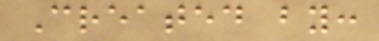Created by:
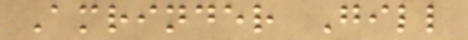Amrinder Gill
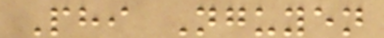Phi Nguyen
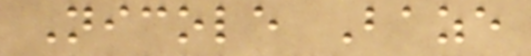Nicole Baze
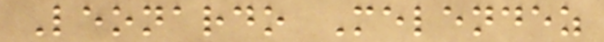Leonardo Melendez
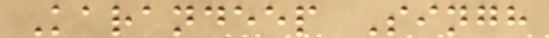Karandeep Singh
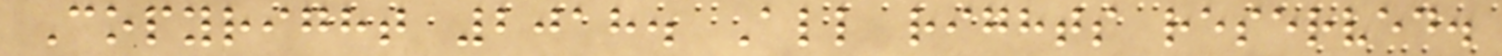Copyright 2018. All rights reserved.
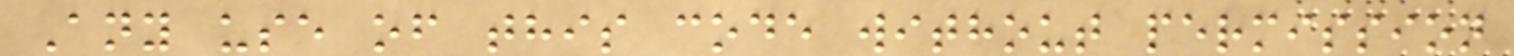Any use of this code without permission
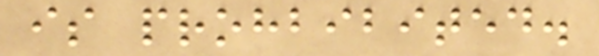is prohbibited.
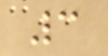3
